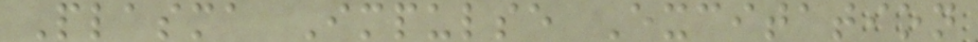Plasma Impulse Excitation
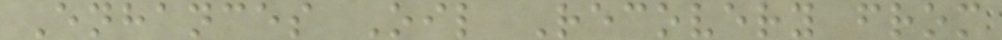Enhances Oil Recovery from
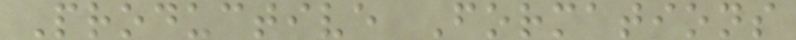Productive Formations
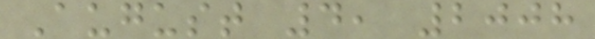August 4, 2008
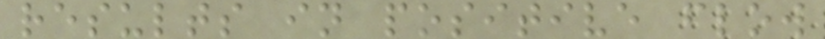results in positive flow
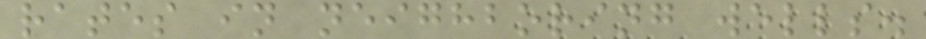rates in neighboring wells.
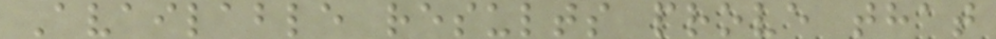Available results prove that
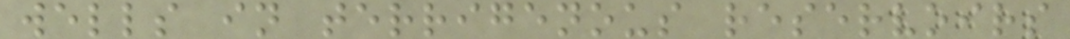wells in terrigenous reservoirs
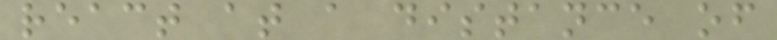react at a distance of
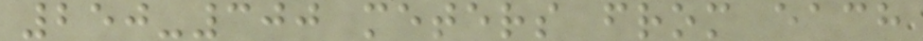250-300 meters from each
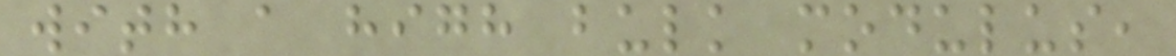with a high bulk modulus,
